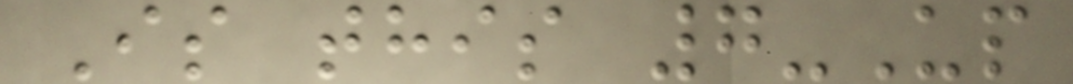Is this 7-Up
